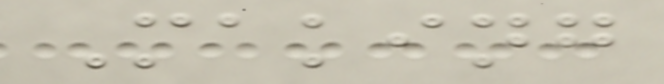Making
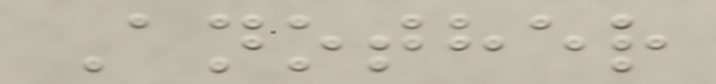Another
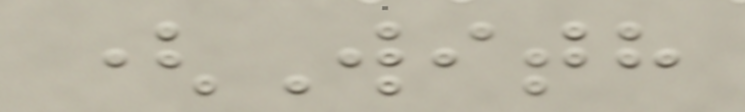(With
